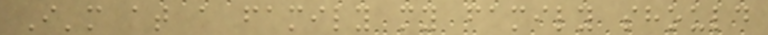I'm at a family my family should
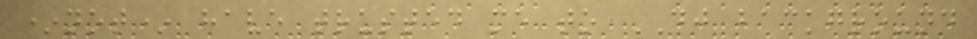*not* have trusted me to DJ background
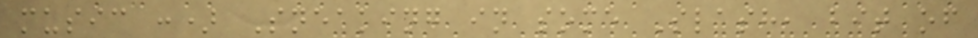music :) Sneaking in some Slash, bit of
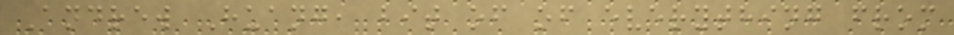Andrew Huang, bit of of everything from
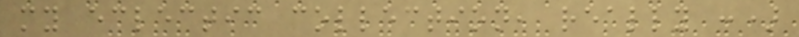my eclectic collection, really :)
